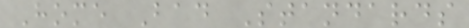Home Bad Standards
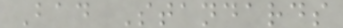Bad Standards
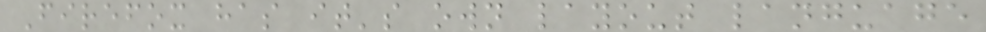Firefox has it's own layout language
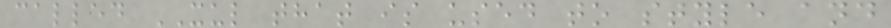called XUL that is used to style and
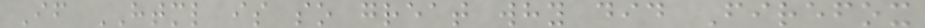If HTML is so great why did Firefox
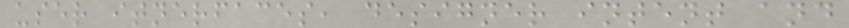user itnerfaces, designer intent and
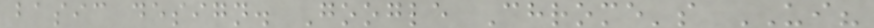basic design. Google Chrome's UI?
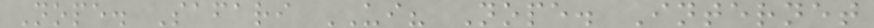Nope. Safari UI? Nope. Internet
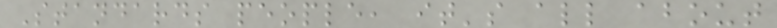Standards people, it's all about
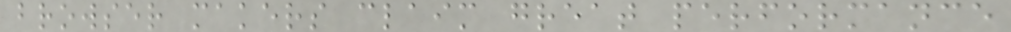browser makers claim great performance
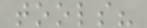tools?
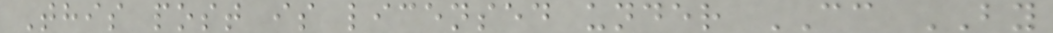This post is licensed under CC BY
